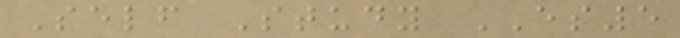Self Study ES5
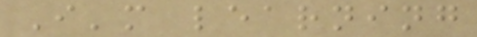I'm learning
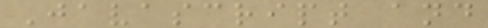Javascript and
